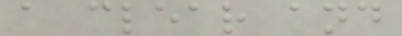a clear and
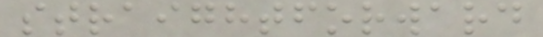straightforward
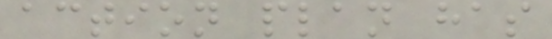action plan has
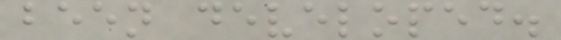been developed.
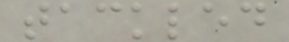tackled
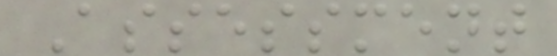Assessment
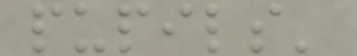pupils'
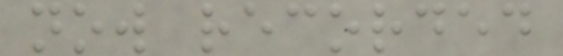now recorded
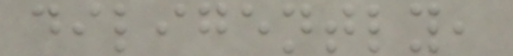diligently,
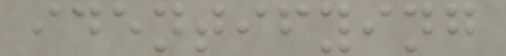identifying
